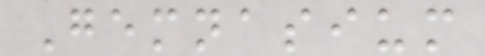Gemnasium
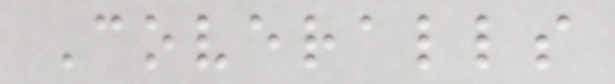Coveralls
